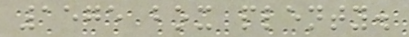1575 box plenty.
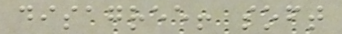disagree! soft
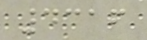4316
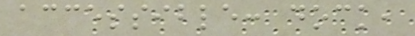accessible: dock,
